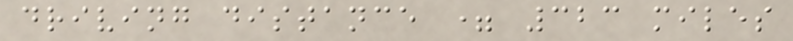driving distance = 323 miles
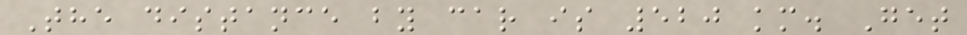The distance by car is 520 km. Get
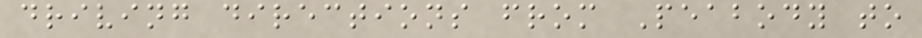driving directions from Peabody to
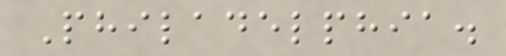Philadelphia.
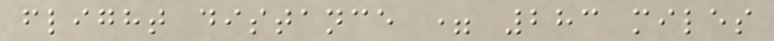flight distance = 283 miles
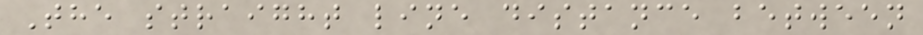The straight line distance between
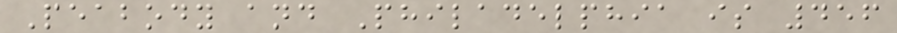Peabody and Philadelphia is 456
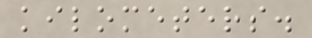kilometers.
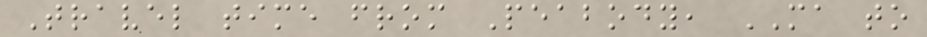Travel time from Peabody, MA to
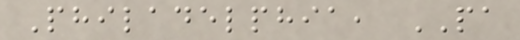Philadelphia, PA
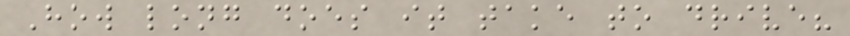How long does it take to drive?
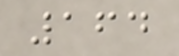164
